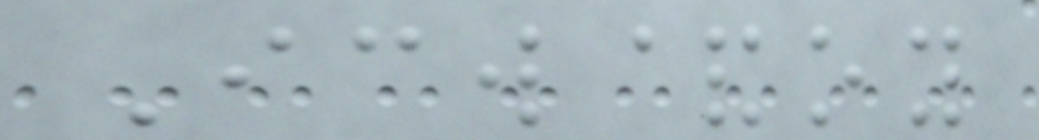Icw&oy
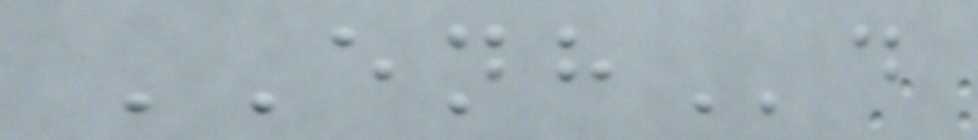ENHd
